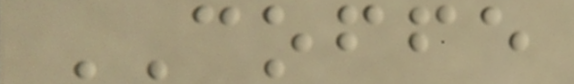COFFE
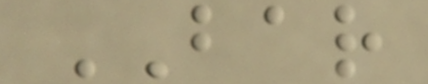BAR
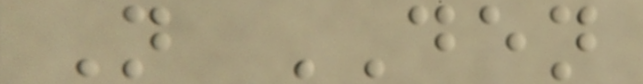N DEN
